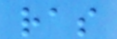ras
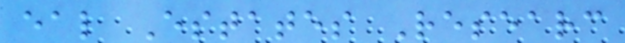eal Estates Researc
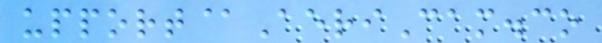upport@AeriCam.co
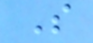S
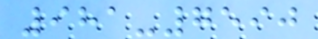981-7590
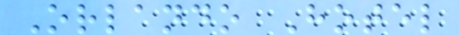Orlando Hotel
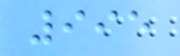995
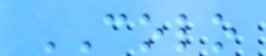COLO
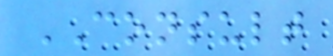CONSULT
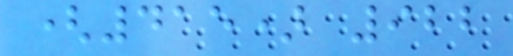(415) 922
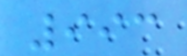993
